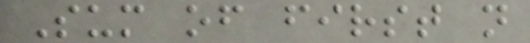Sum of first n
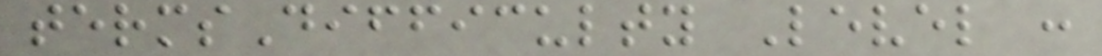termsDifficulty Level :
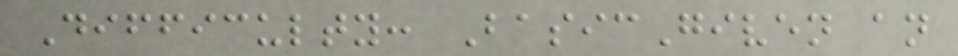Difficulty: BasicGiven an
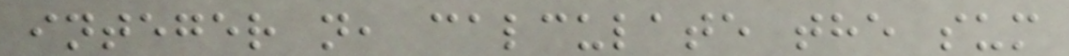integer n, calculate the sum
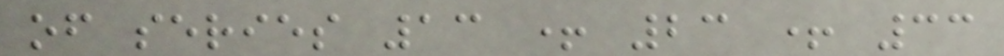of series 13 + 23 + 33
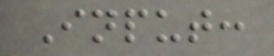Input:
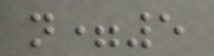n=5
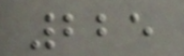225
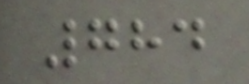784
